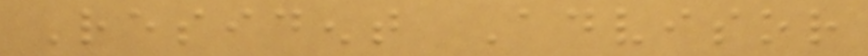Resident Advisor
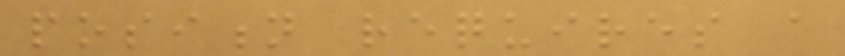position requires a
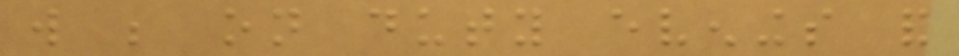will be on duty evenings and
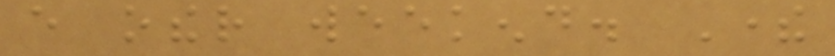every other weekend. There
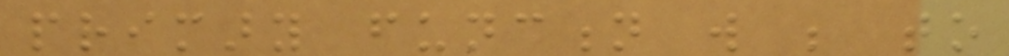primary function will be to
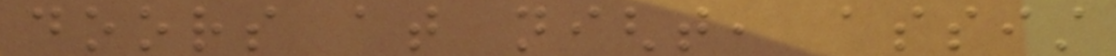doors at night, assist
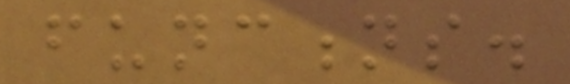functions.
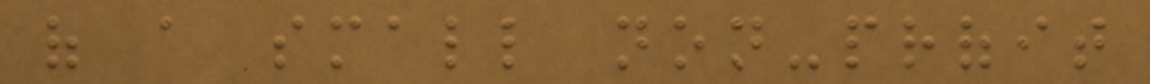of a small non-profit
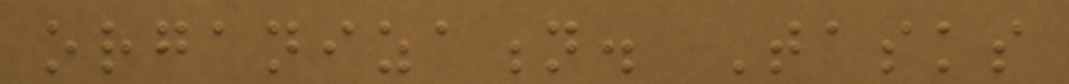organization. Tasks
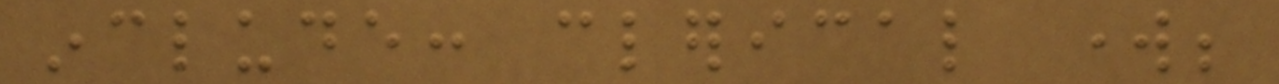include: clerical work;
